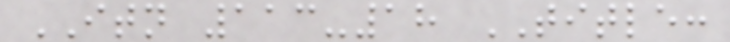ITN 113-18 TITLE:
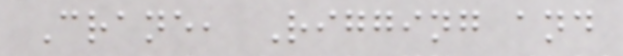Crane, Rigging and
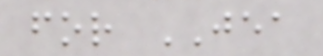for JEA
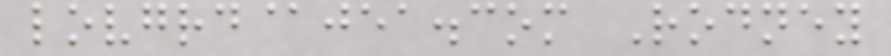lovgrd@jea.com Rodney
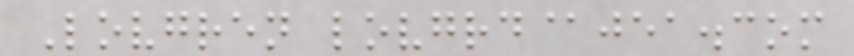Lovgren lovgrd@jea.com
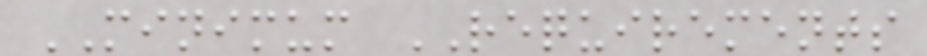MINIMUM REQUIREMENTS
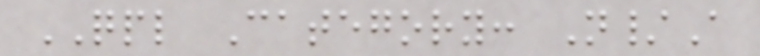QPL Category: N/A
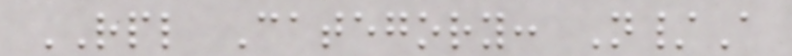RPL Category: N/A
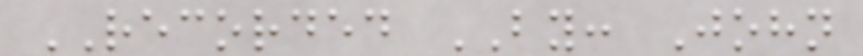RECORDED BY: John
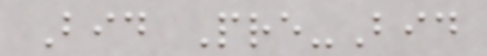Bid Pre-Bid
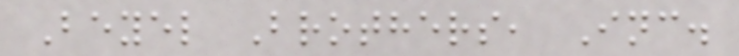Beyel Brothers, Inc.
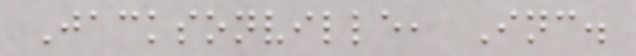Jacksonville, Inc.
